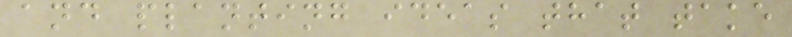and planting ideas that take
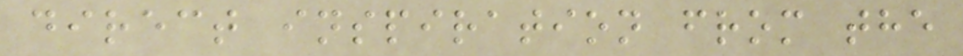direct inspiration from the
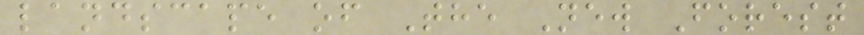landscape of The New Forest
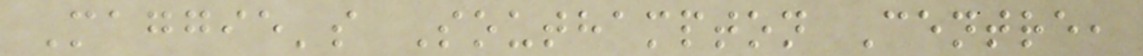Maggie's Southampton Centre,
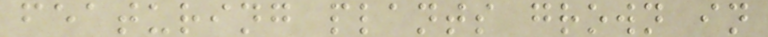featuring plants grown in
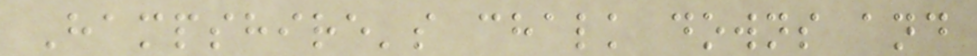Hampshire's chalk downs and
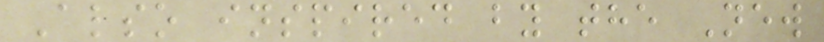Also inspired by the New
